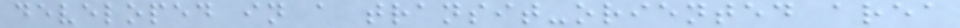developed in a transit-oriented area
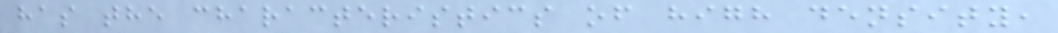has the characteristics of high density,
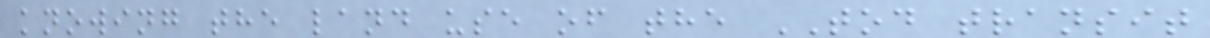knowing the land use of the TOD transit
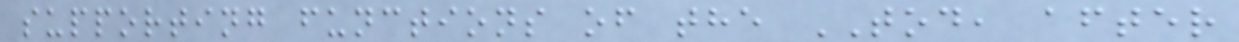supporting functions of the TOD, after
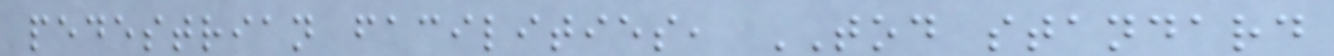pedestrian facilities, TOD standard
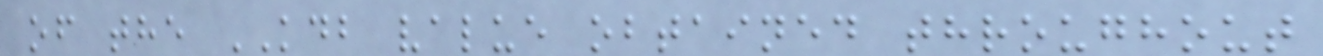of the KDB value obtained throughout
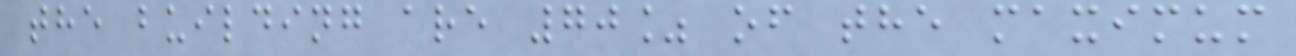the building are 70% of the maximum
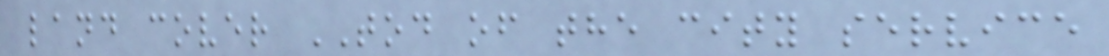land cover TOD of the city service
